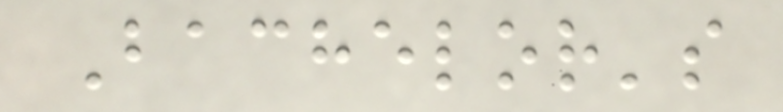Bachelor's
